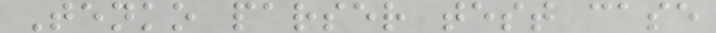Tenko parser test case
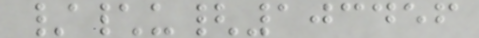/\u{103456
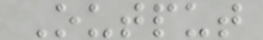Output
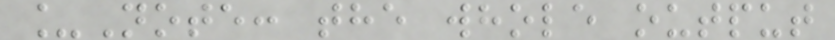_Note: the whole output
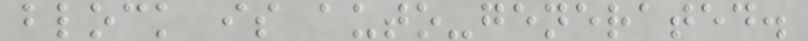block is auto-generated.
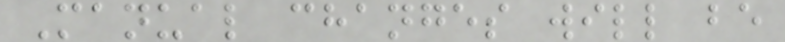Manual changes will be
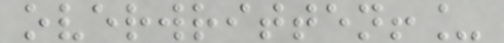overwritten!_
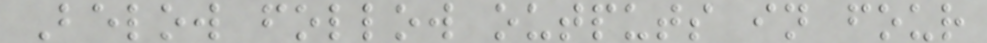Below follow outputs in four
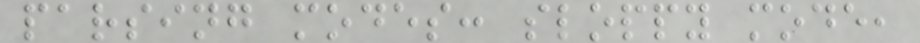parsing modes: sloppy mode,
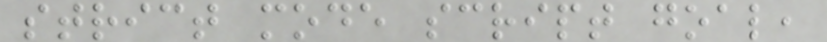strict mode script goal,
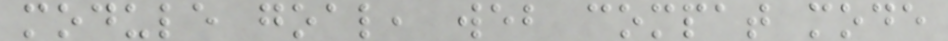module goal, web compat mode
